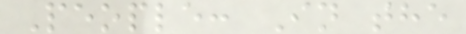People: In the
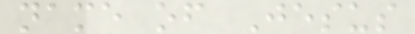name of Jesus
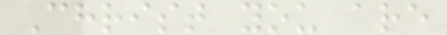Christ you are
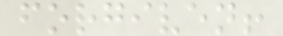forgiven!
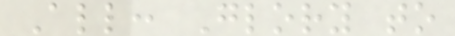All: Glory to
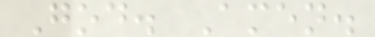God. Amen.
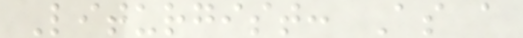Liturgist: As a
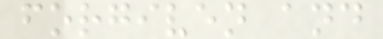forgiven and
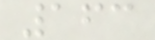163
